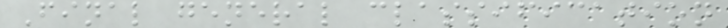Final general classification
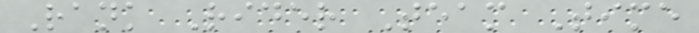Rank Rider Team Time
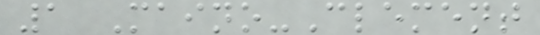1 Maino-Clement
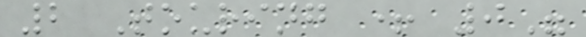2 Touring + 0"
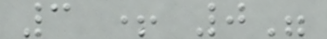3 + 0"
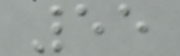55
